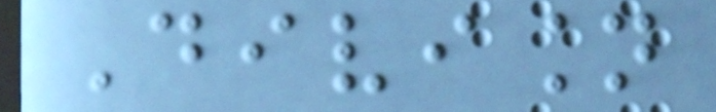Division
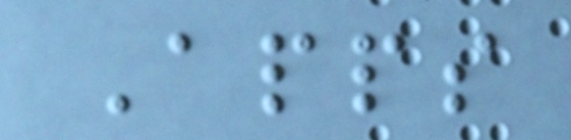Apps
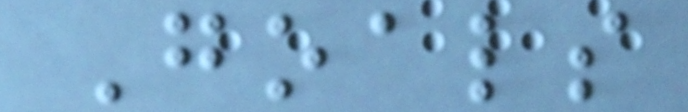Goals
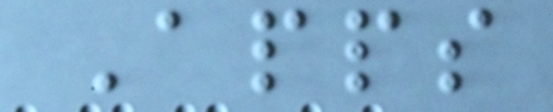Apps
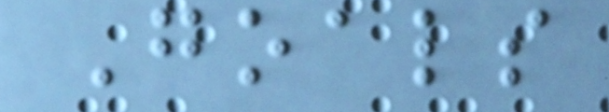Goals
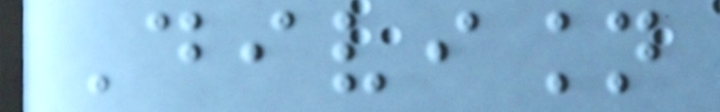Division
